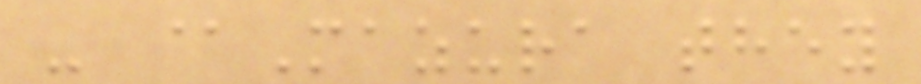- @Mazura they
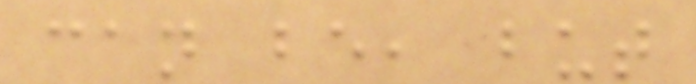can be, but
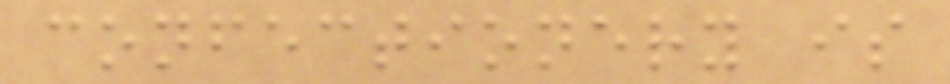confectionery is
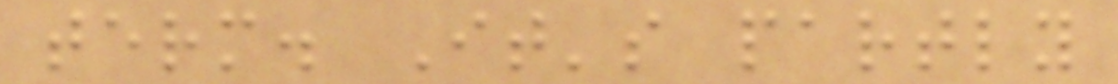term. It's partly
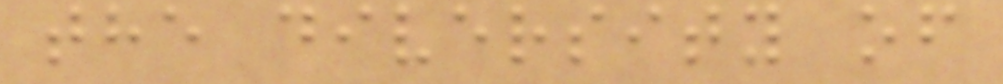the diversity of
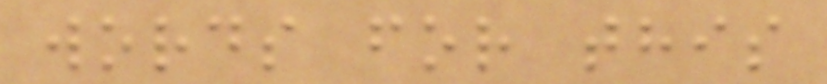words for this
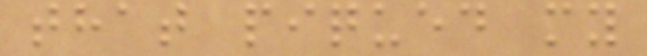that piqued my
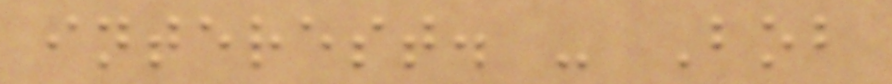interest. - Bob
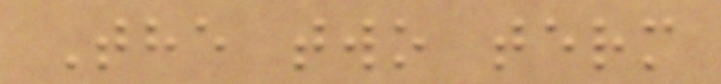The two term
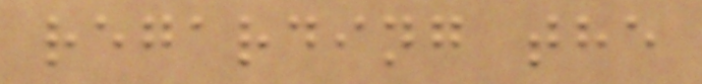regarding the
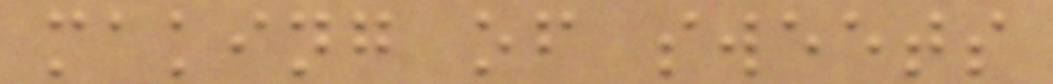making of sweets
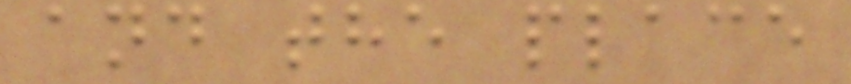and the place
